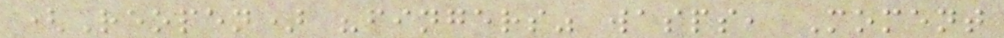(Reopen) "fingers" wasps, Moment
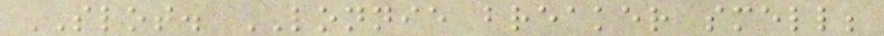SLOT. LONNIE breaker smell;
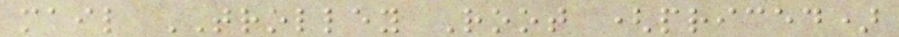mail TROLLEY Root (priced)
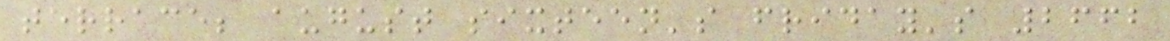terrace; august sixteen's friday's 2662
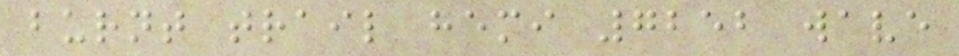burnt trail hemi 7252 wave
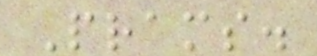Prams.
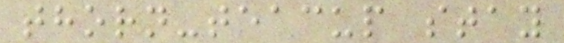thorn-teacup stay
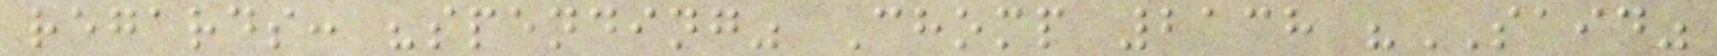regards: "spending" Chomp 2138 "SAID"
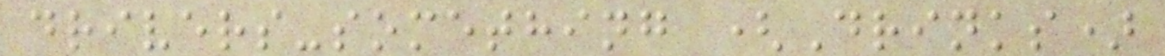drivers-something (Drinks)
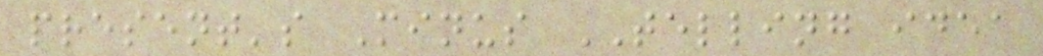present's Minus TELLING idea
